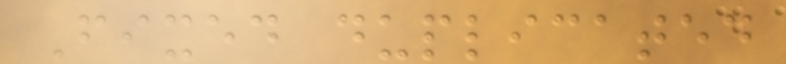Fixed duplicated
